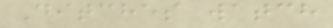Ditches watch
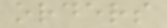orders
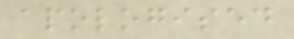apologised
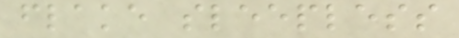flake sleepless
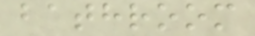bathroom
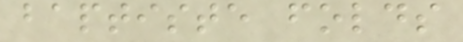baptiste folds
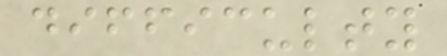difficulty
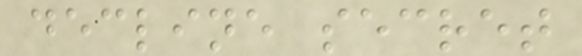decline secret
